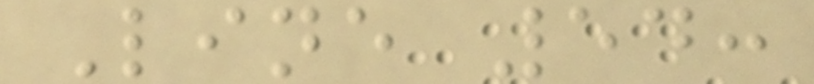Line 54:
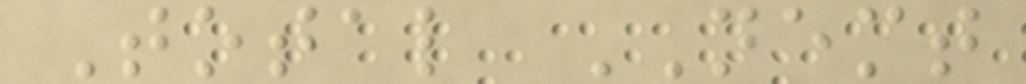Total NEMT
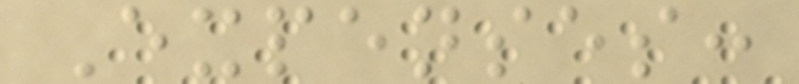Expenses:
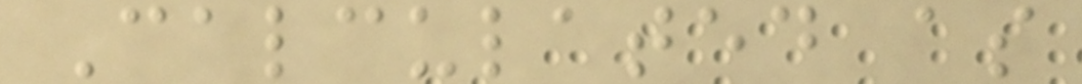Calculated as
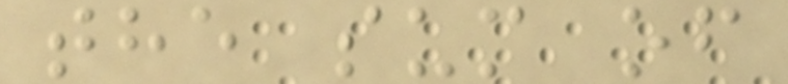the sum of
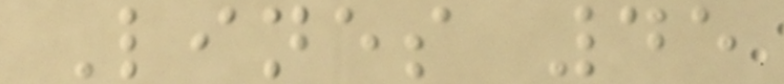Lines 45
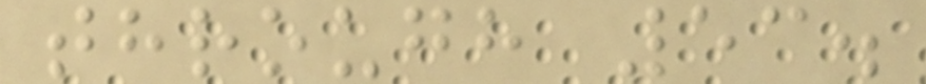through 53.
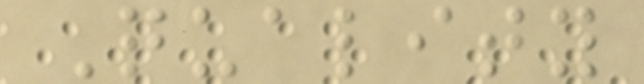Quality
